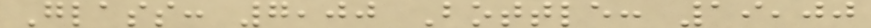Glass: 7,00 Bottle: 19,00
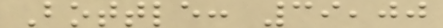Bottle: 39,00
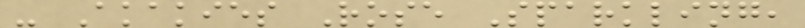- Akakies Rose Sparkling,
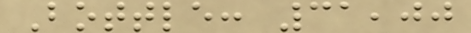Bottle: 31,00
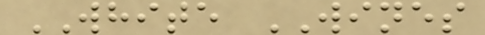WHITE WINES
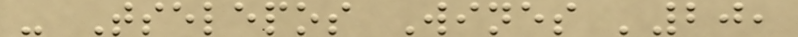- Tselepos Wines '20,
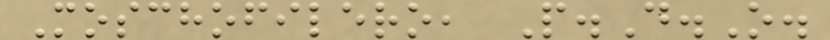Moschofilero, P.D.O.
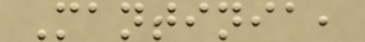Mantinia,
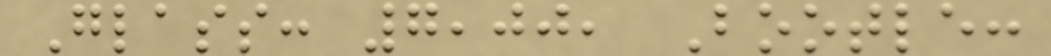Glass: 7,00, Bootle:
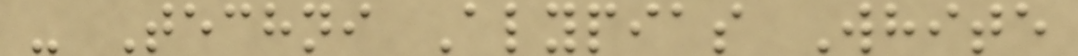- Techni Alypias White
